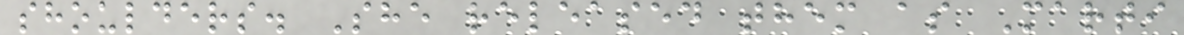shoulders. She released them as Marti
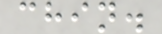chin.
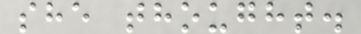she thought.
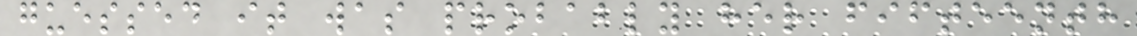guessed it was probably her fifteenth
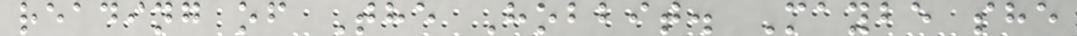reading of The Hobbit. Maybe she
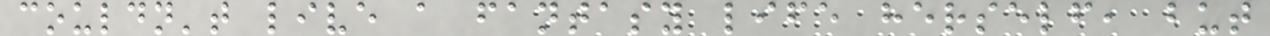couldn't live a fantasy life herself, but
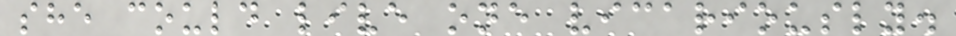she could live one vicariously.
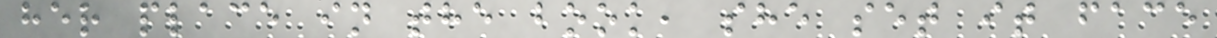her place in the book, she set it face
